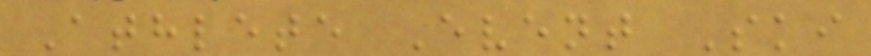Athlete Event Ski
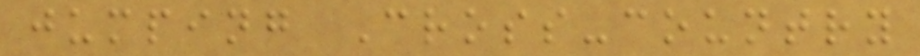jumping Cross-country
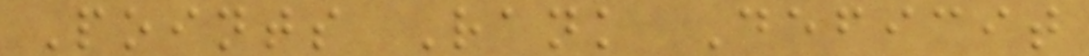Points Rank Deficit
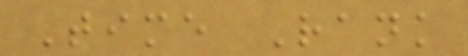Time Rank
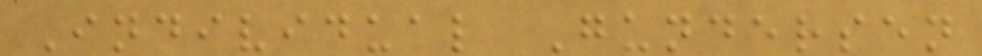Individual Gundersen
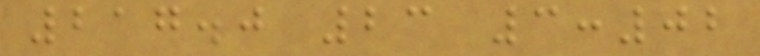217.0 23 3:02
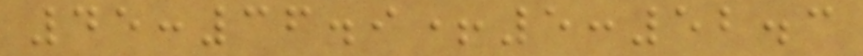45:36.9+5:52.3
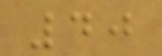40
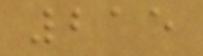215
